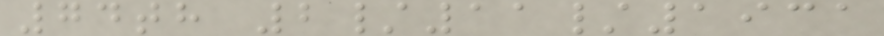74th 2/11/1931
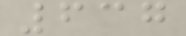637
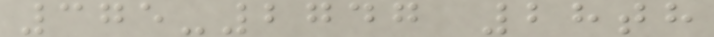375-2747 28th
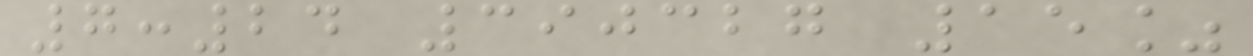7:24 390327 15%
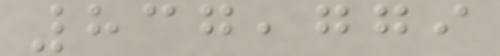837,779
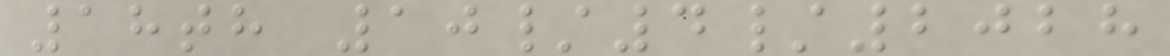18th 10/4/2028
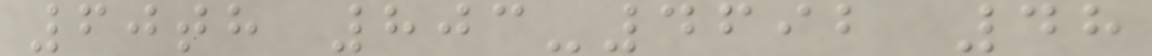60th 803-4692 48
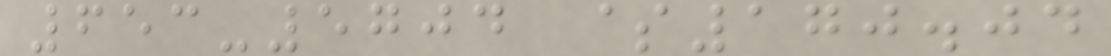653-5704 $170.04
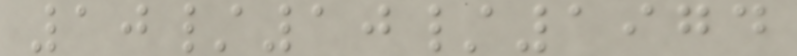10/10/1974
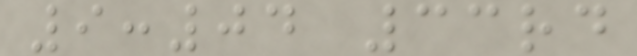9:04 33rd
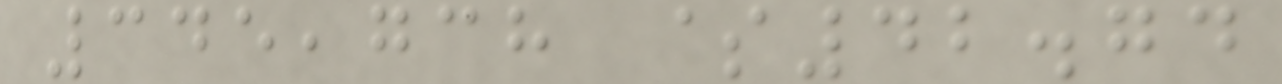345,738 $42.74
